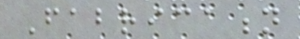Fabrication
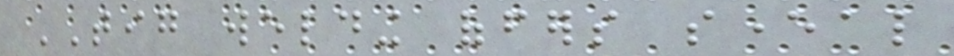TIG welding offers several
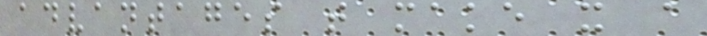advantages that make it a
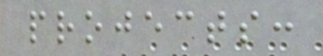projects:
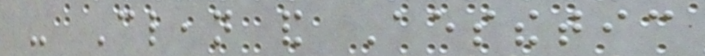- Clean and Aesthetic
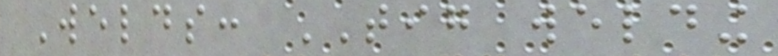Welds: TIG welding
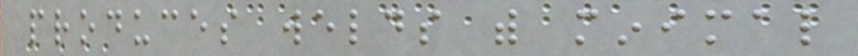produces welds with minimal
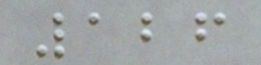126
